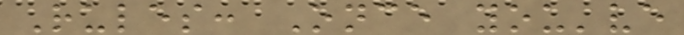Rules: Once you've
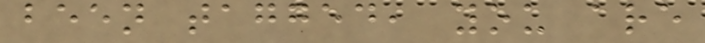been tagged, you are
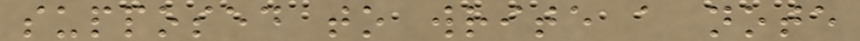supposed to write a note
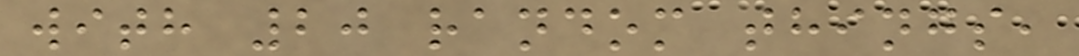with 20 random things,
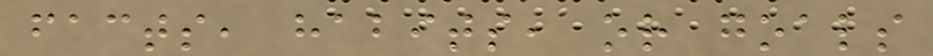facts, habits, or goals
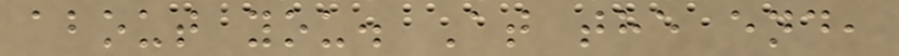about you. At the end,
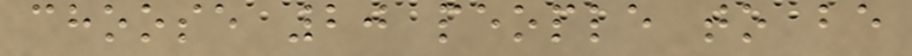choose 20 people to be
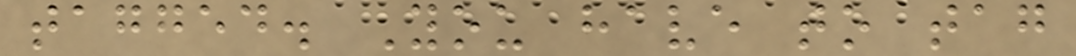tagged. You have to tag
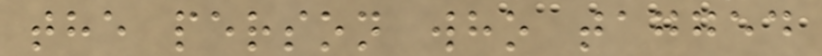the person who tagged
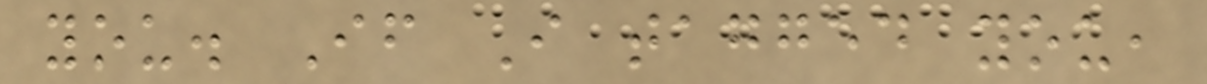you. If I tagged you,
